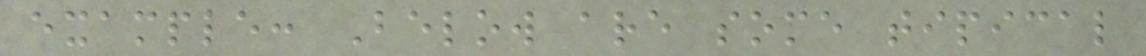example: Below are some tipical
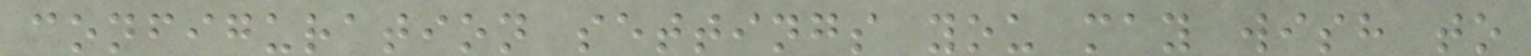configuration settings you may wish to
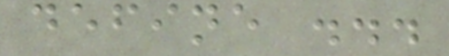define ...
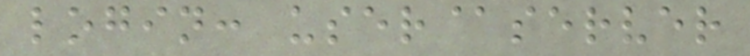login: user@server
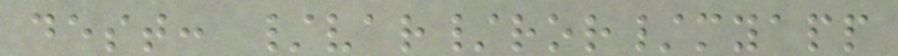dest: /var/ror/myapp
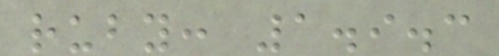ruby: 1.9.3
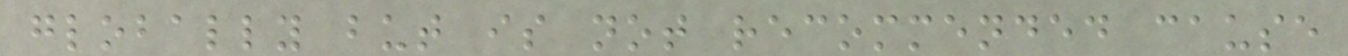globally but is not recommended cause
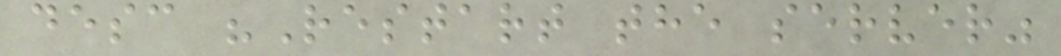desc "Restart the server"
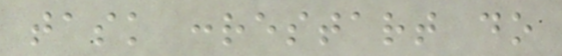task :restart do
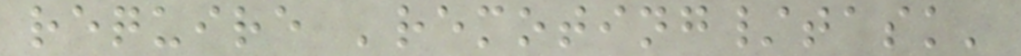require 'remoting/task'
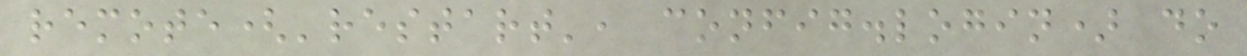remote('restart', config.login) do
